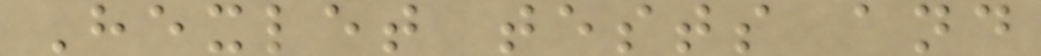Hexlet tests and
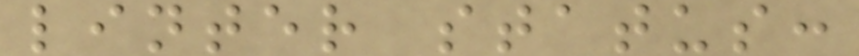linter status:
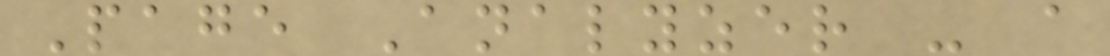Page Analyzer - a
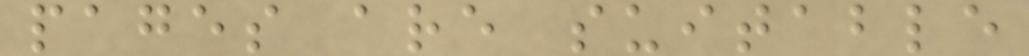pages are suitable
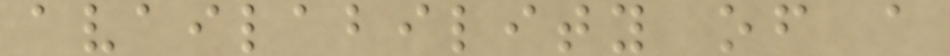availability of a
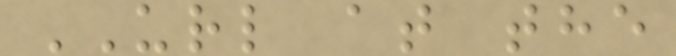URL at the
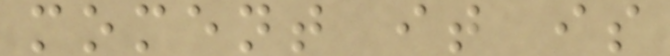moment it is
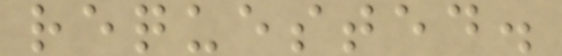requested.
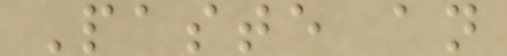Paste an
